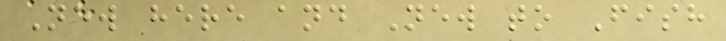New here and New to Fish
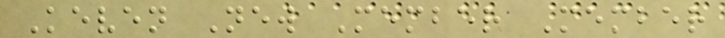Keven New Member Member
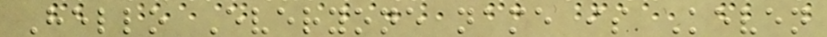Hello Everyone name is Keven
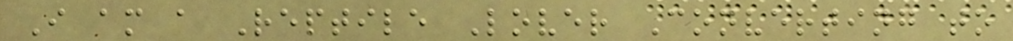I am a Reptile Lover Converting to
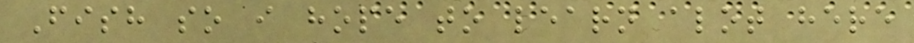Fish so i hope to learn alot here
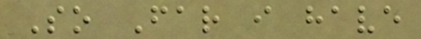So Far i have
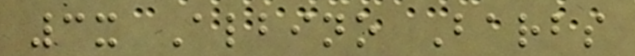3x Albino Barbs
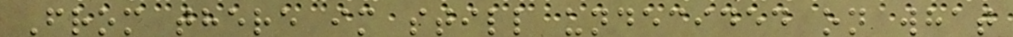From there im still undecided on what
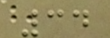34
